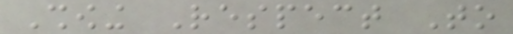Showing Respect To
